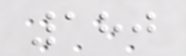180
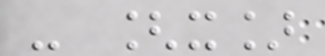- [x]
